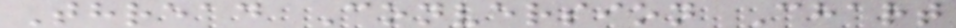Thread Conversion Chart
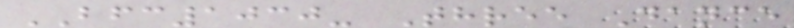BFC1030- Three Dance
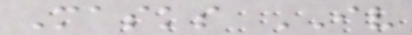Masks IV
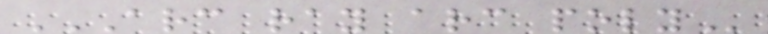ARC RAY ARC POLY
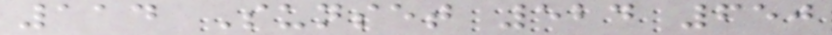114 Sunset 524 650
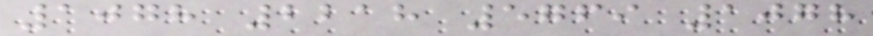1078 2218 5769 1078
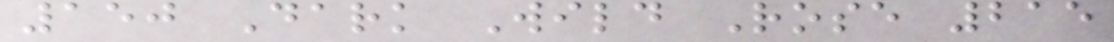150 Dark Wild Rose 215
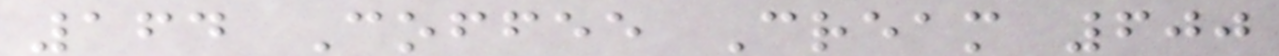164 Coffee Cream 600
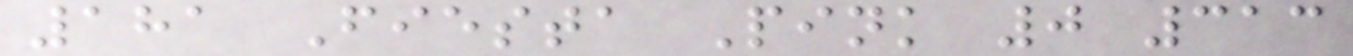181 Fiesta Pink 0 313
